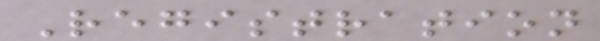Registration
